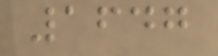1647
